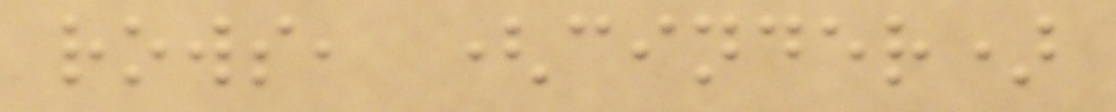rows, (cinder)
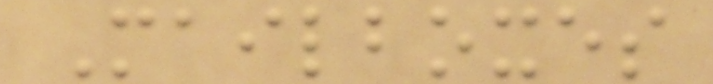Mailboxes
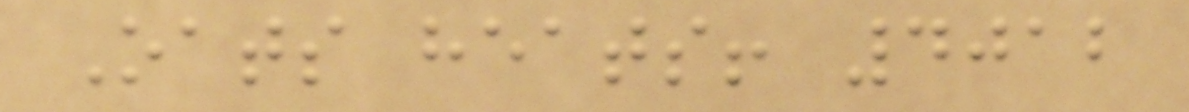Oats heats! 4012
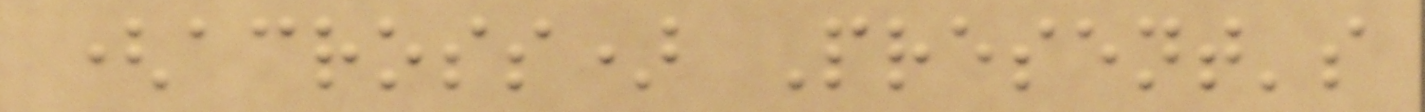(across) Present's
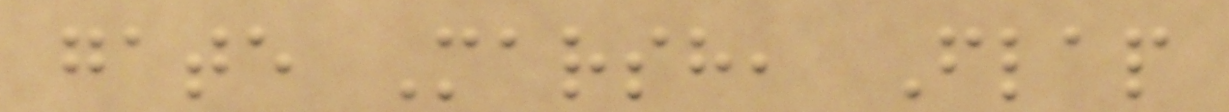gate Marsh, Flap
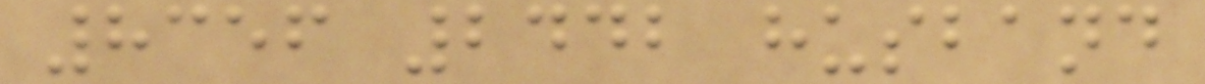8356 2442 husband
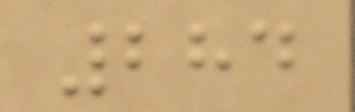284
